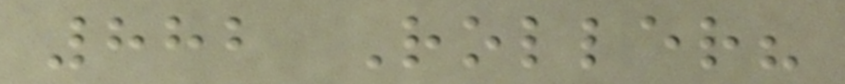882 Roller?
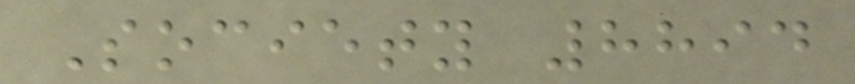Society 8894
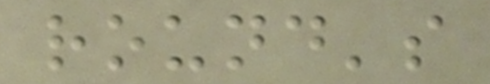round's
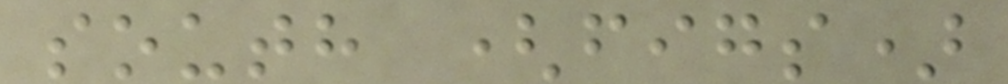south (figs)
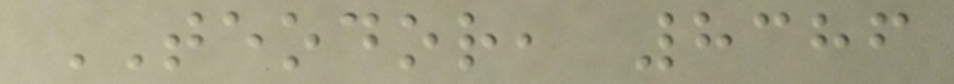TEODOR, 8386
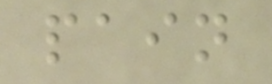pain
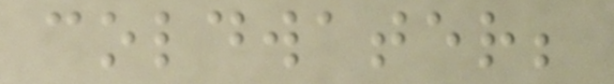coldwater;
